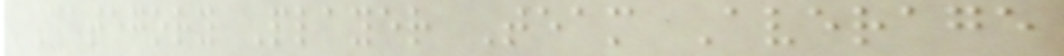Category Player Team Average
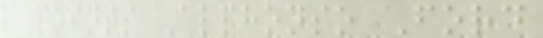Points Alphonso Ford
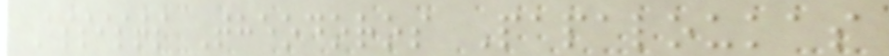Assists Theodoros Papaloukas
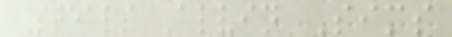Steals Alvin Sims
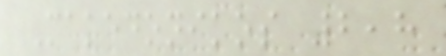Makedonikos 2,8
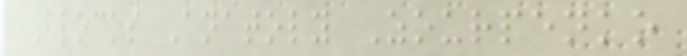Blocks Anatoly Zourpenko
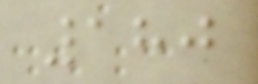180
